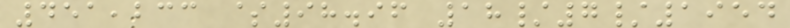451,233 $98.96 18/7/1954
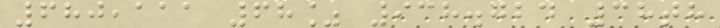680,111 68% 938.724 38th
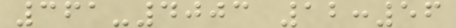361-4003 12:56
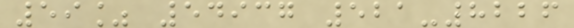59% 54937 521-8226
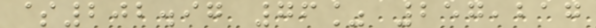$202.97 76% 257,217
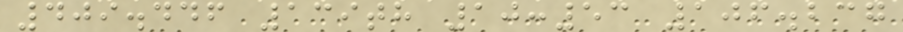409.446 139th 10:53 106.237
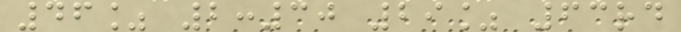46% 2:30 29% 63rd
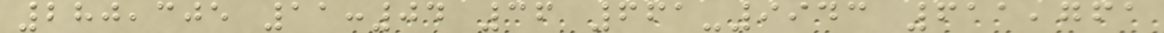280,305 11:04 36 661-9943 611,761
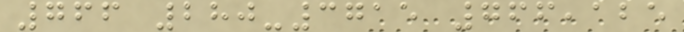766 280-3715 766,125
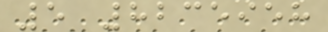5 8235958
